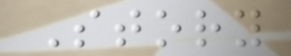Story
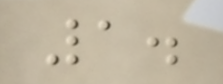1.
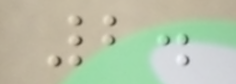2.
